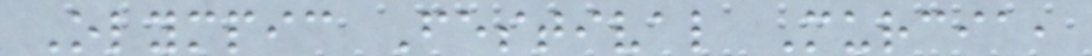Olympic Festival Murcia,
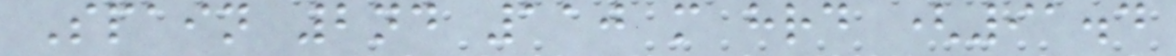Spain 2nd 110 m hrd (91.4
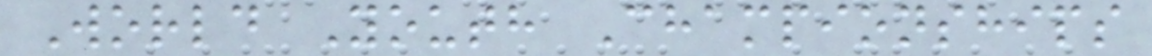World Youth Championships
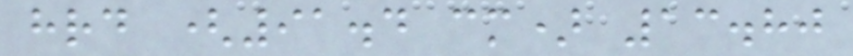hrd (91.4 cm) 13.80
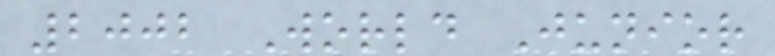2002 World Junior
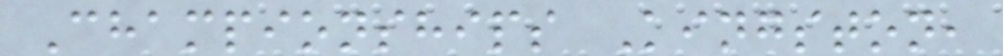Championships Kingston,
